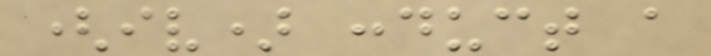(iv) conduct a
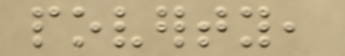poverty,
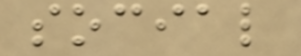social
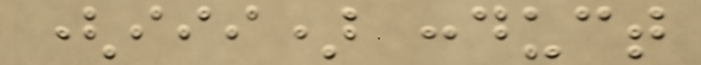(iii) conduct
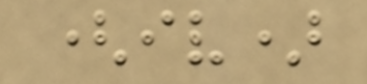(iv)
